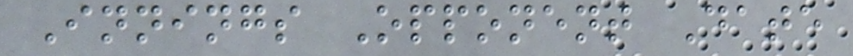Innings Opponent Date
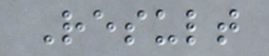Result
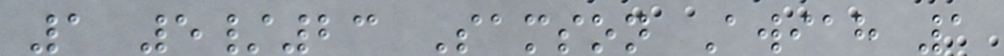1 5/23 Samson Awiah 1
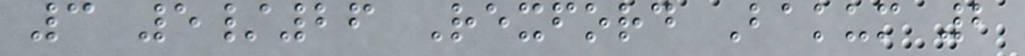3 5/26 Rexford Bakum 2
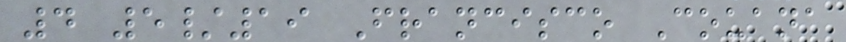4 5/19 Francisco Couana
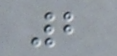2
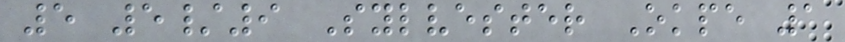5 5/9 Sylvester Okpe 1
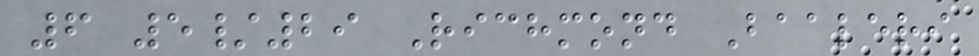6 5/29 Richmond Baaleri
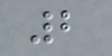2
